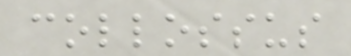collossus
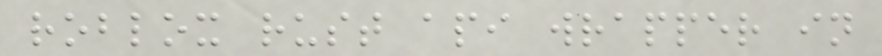roblox rust api wrapper in
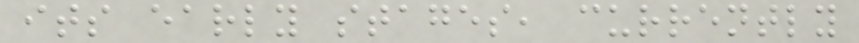its early stages, currently
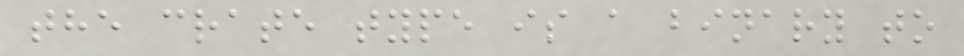the crate type is a binary to
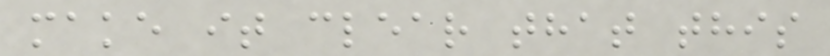make it clear that this
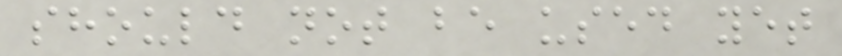should not be used yet
